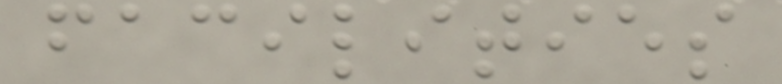facilities
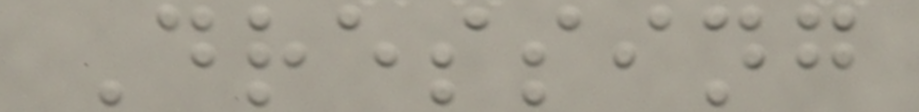Dressing
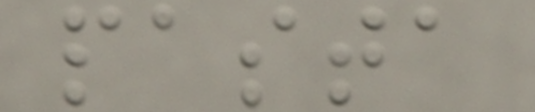pasta
